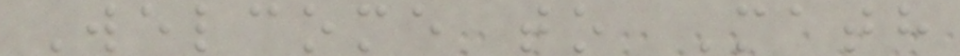Welcome to Math
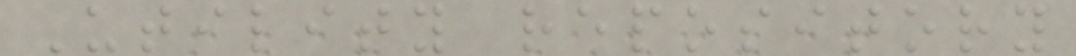Utility repository
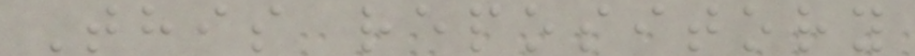This repository
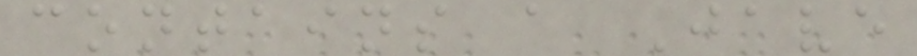contains a Jave
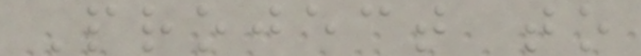Project to
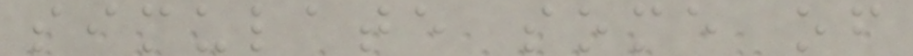simulate some of
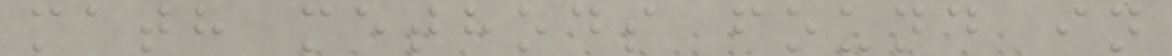math methods found in
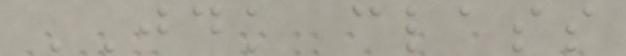JDK class
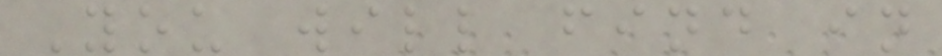You will find in
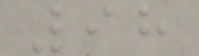98
